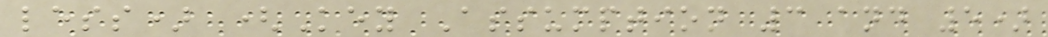less) (Key Assumption 3 and 5)
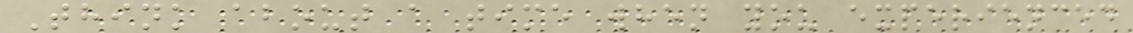Think about a time when you experienced
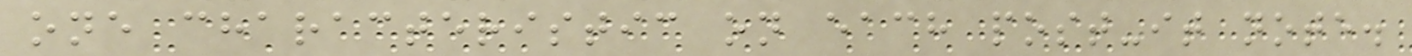one characteristic on each post-it note.
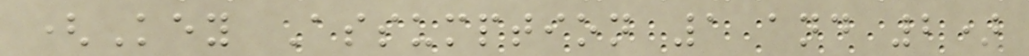(Key Assumption 1 and 2)
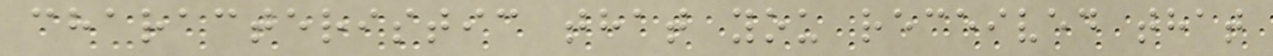characteristic that you received that
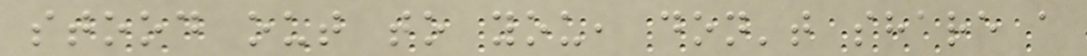stood out to you, don't share a
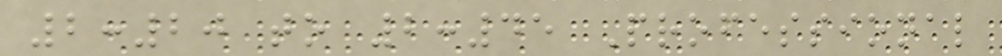2:20 to 2:45 Professional
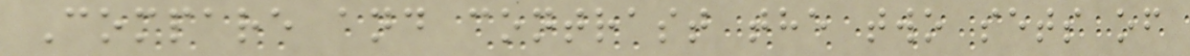Compare and contrast the two sets of
